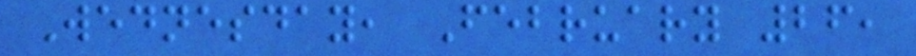Wednesday, February 26,
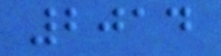2014
